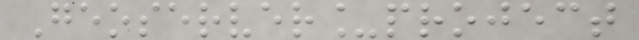Geoserver_project
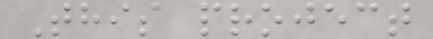This project
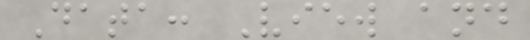Data: View and
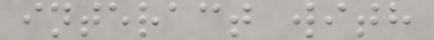interact with
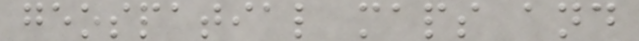geospatial maps and
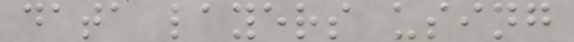data layers using
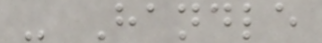- Handle
